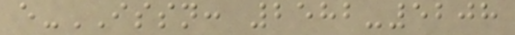e-ISSN: 2582-5208
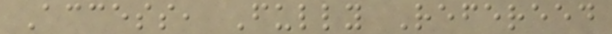Access, Fully Refereed
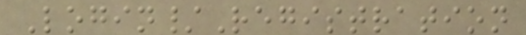Login/Registration
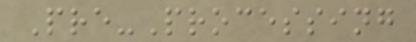Pre-Processing
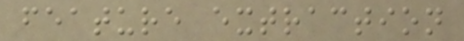feature extraction
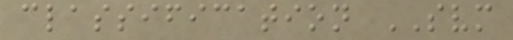classification SVM
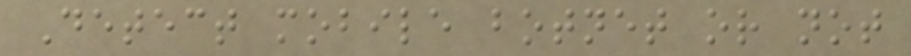Detect mobile botnet or not
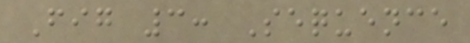Fig 3: Sequence
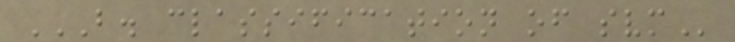B. CLASSIFICATION OF SVM
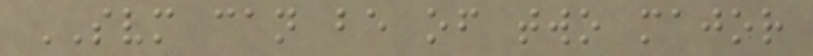SVM can be of two major
